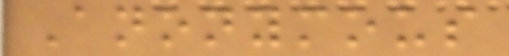Anonymous
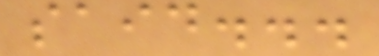said...
